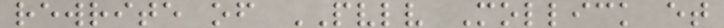rewrite of PVLV Mollick et
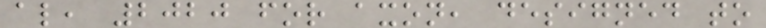al, 2020 for axon, designed to
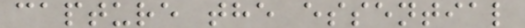capture the essential
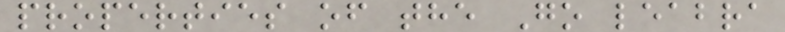properties of the Go leabra
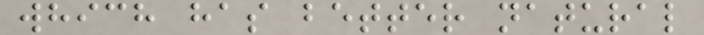which has better natural
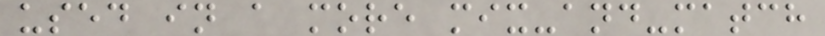used in a more mix-and-match
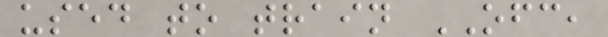used to train OFC,
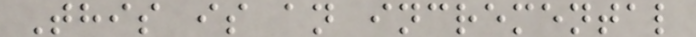This is an incremental
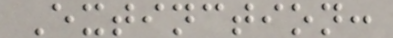Extinction:
